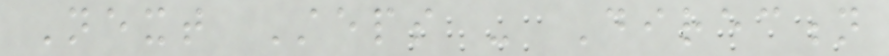Next Steps - Direction
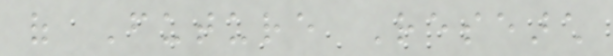of Future Research
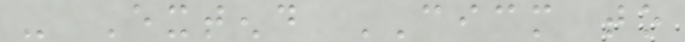- Extend CICM to
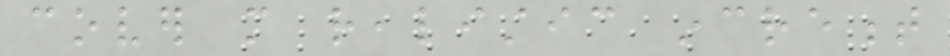cover more realistic increment
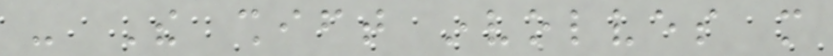- The shift involves more
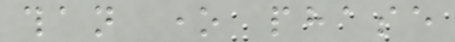than one phase
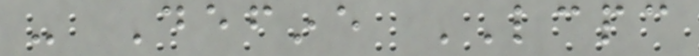- Define LCPC
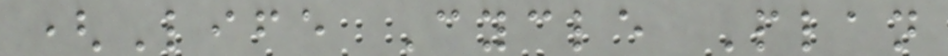(Life Cycle Plan
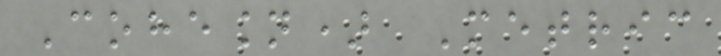Cohesion) Metric
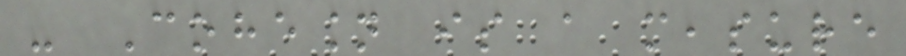- Cohesion is a measure
